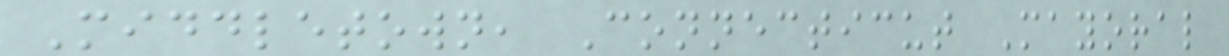Middletown, Connecticut Mayoral
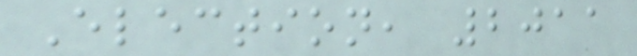Election, 2011
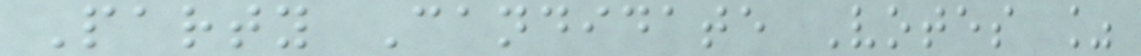Party Candidate Votes %
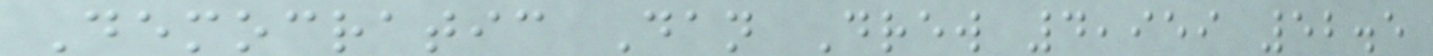Democratic Dan Drew 4,959 52.5
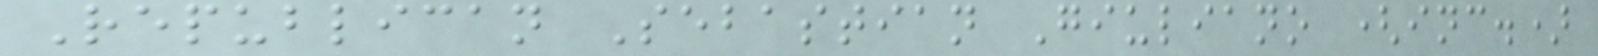Republican Sebastian Giuliano (inc.)
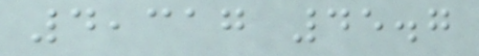4,317 45.7
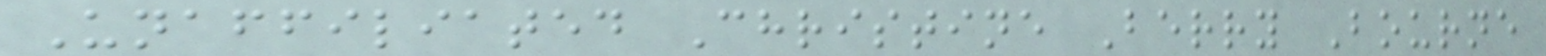Unaffiliated Christine Berry Bourne
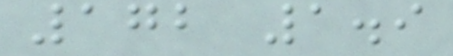172 1.9
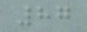87
